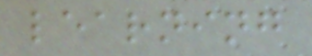learning
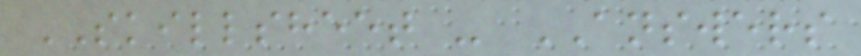SKILLSHEET - ANSWERS
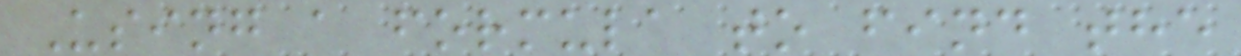Using a formula to find the
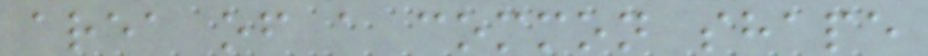area of a common shape
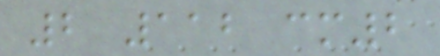2 112 cm2
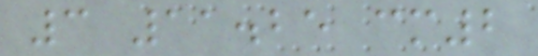3 11.25 cm2
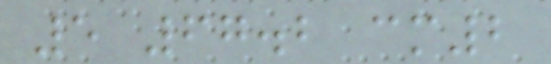5 67.2 cm2
